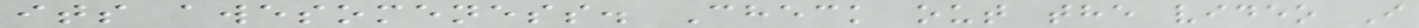its awesomeness. Check out the video I
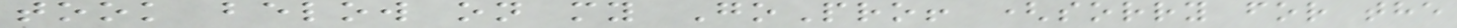took below on my GoPro! (sorry for the
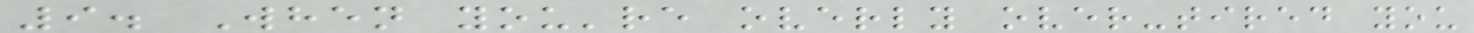9. When you're overly over-tired you
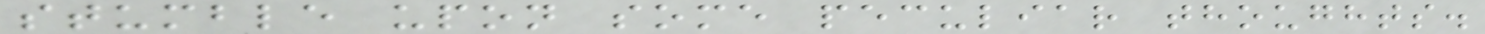stumble upon some peculiar thoughts.
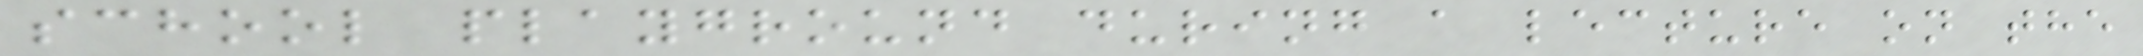school playground during a lecture on the
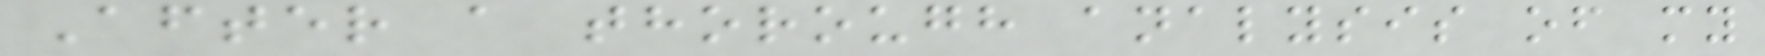After a thorough analysis of my
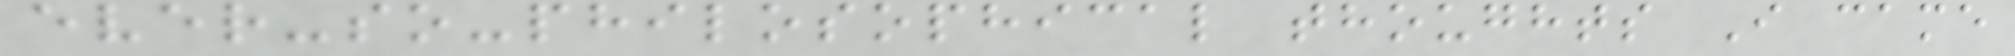ever-so-philosophical thoughts I came
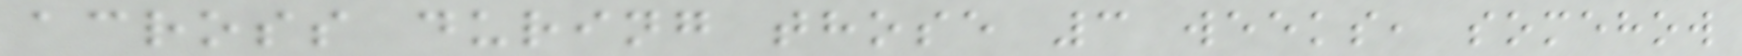across during those 3 weeks, somehow
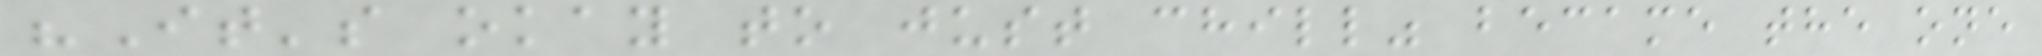"It's okay to just chill" became the one
